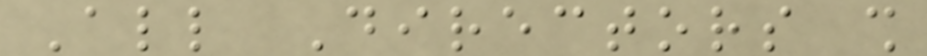All Directors shall
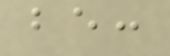be:
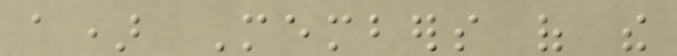a) Members of the
